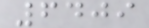6409
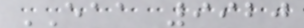EAA 9920
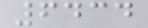6434
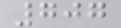707
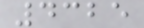4325
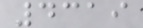4319
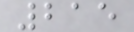215
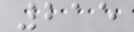215
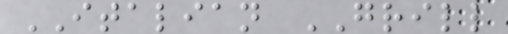ITALIAN GRILL
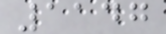1147
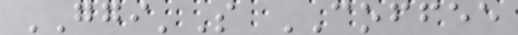GGI'S COFFEE
